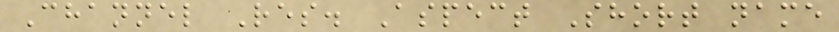Channel Res. Aspect Short name
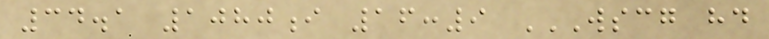34.1 1080i 16:9 WSCG HD
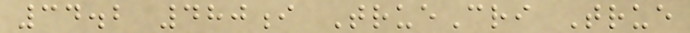34.2 480i TrueCri True
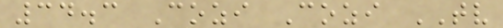34.3 Cozi Cozi TV
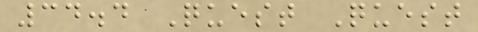34.4 Quest Quest
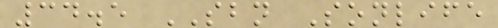34.5 SBN Sonlife
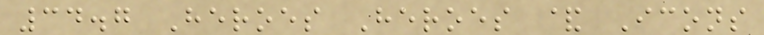34.7 Heroes Heroes & Icons
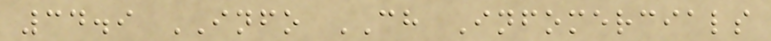34.9 INFO CH Infomercials
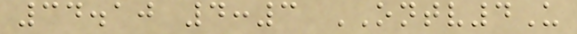34.10 4:3 ONTV4U
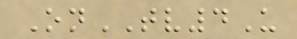OnTV4U
